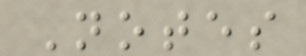Notes
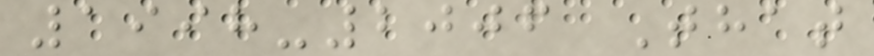1998-2006 That
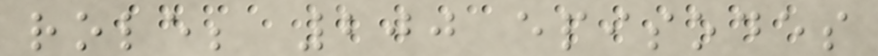role; 200 episodes
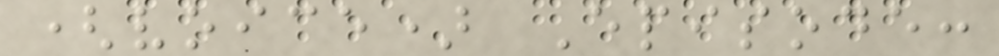(voice) Episode:
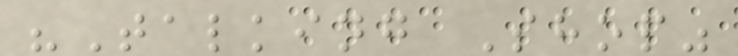"Talking Shop"
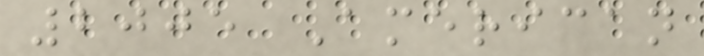2005 American
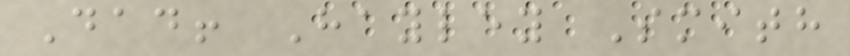Dad! Hayley Smith
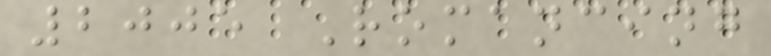2005 Romancing
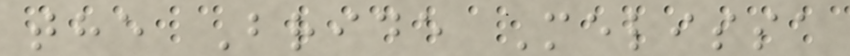the Bride Melissa
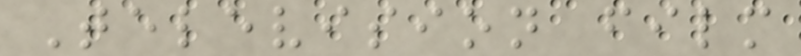Television film
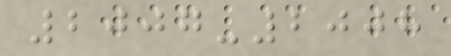2007-2008
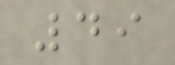49
